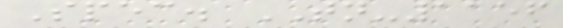Spec. TN-1156
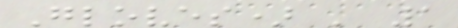Gloves) ' 1
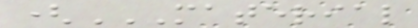(MATERIAL
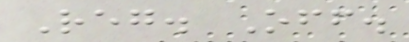Reg. Off.
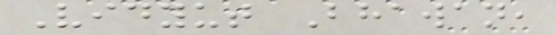Vidyut Bhawan,
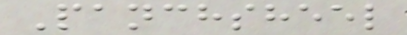Panchsheel
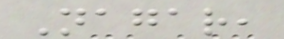Nagar,
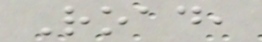Road,
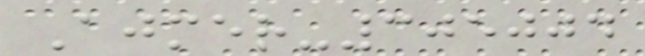Ajmer-305004
